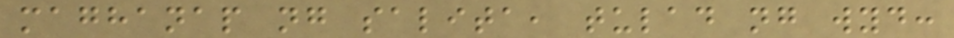maghanap ng salita, tulad ng wyd:
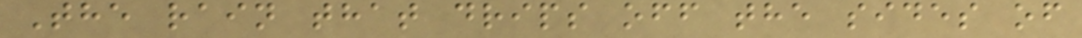The rain that drips off the sides of
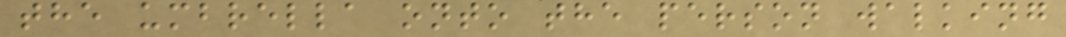the umbrella onto the person walking
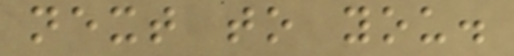next to you.
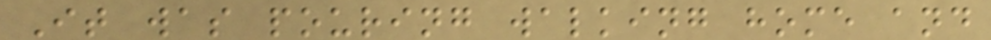It was pouring walking home and
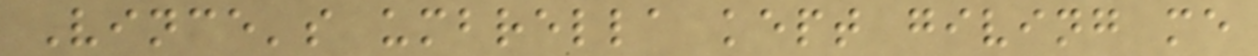Vince's umbrella kept giving me
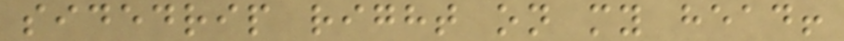sidedrip right on my head!
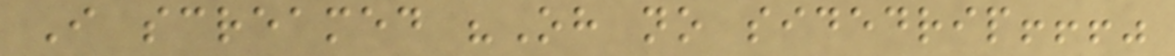I screamed "Oh no sidedrip!!!"
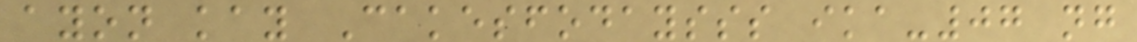ayon kay Cakesfodaysss ika-07 ng
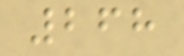268
